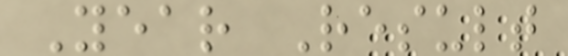Year Result
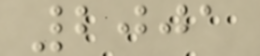2001
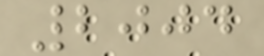2004
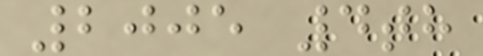2005 4th
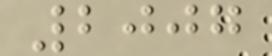2007
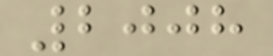2008
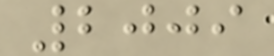2009
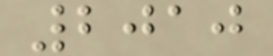2010
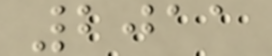2011
